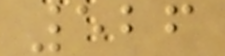526
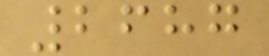2687
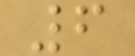6
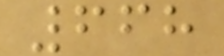668
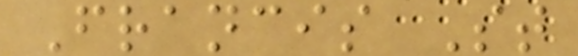Francis St
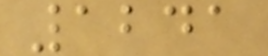1241
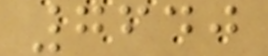7640
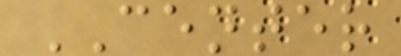CENTER
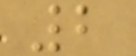2
